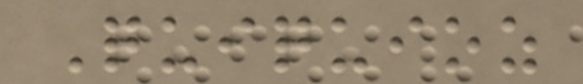Quiquioz
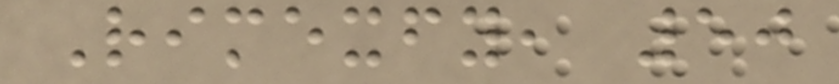Rimexfy, 50
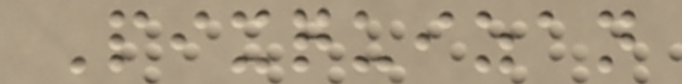Pixquizan
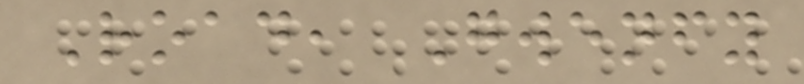Road, Gwenfy
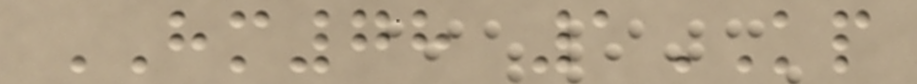HM78 1KP
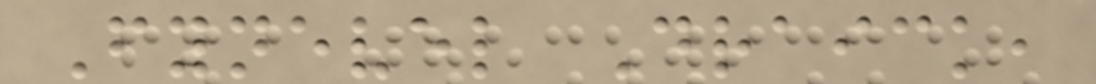Fynevel Draick,
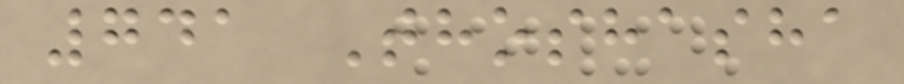741 Thoshasha
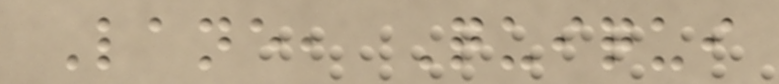Lane, Quiqui
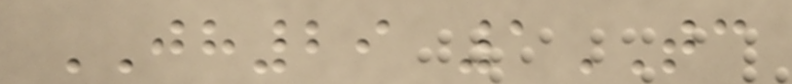JH29 1TC
